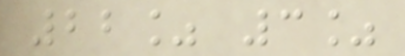22% 3%
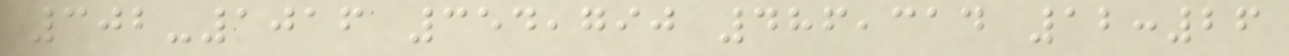302-1016 354,790 486,314 12:26
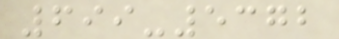699-5372
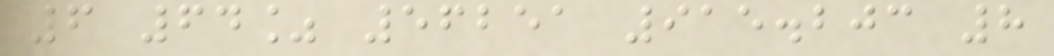6 64% 56251 915.203 8
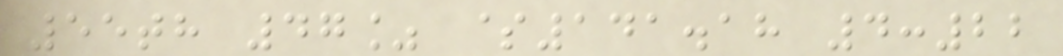55th 47% $141.18 4:22
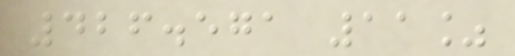426.571 11%
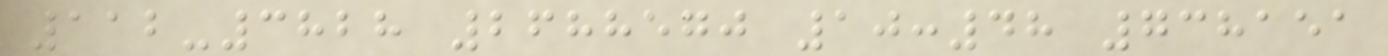112-3828 2688570 10:48 738151
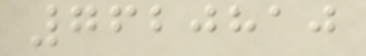7620810
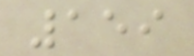159
